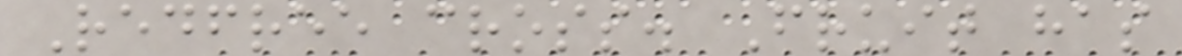Redfree cross. Fruit has
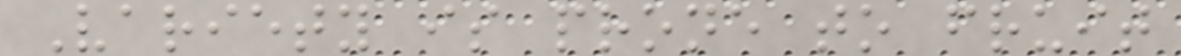Variety is prone to fruit
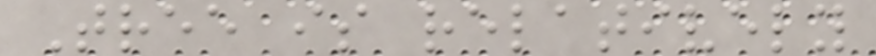Tree is relatively
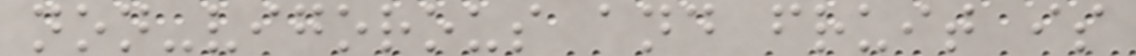non-vigorous and fruit is
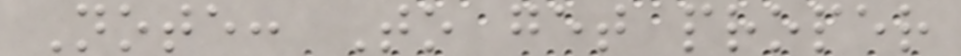Note: To get proper
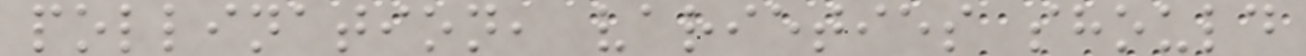pollination, varieties should
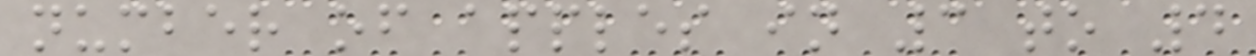number of apples in 3 to 4
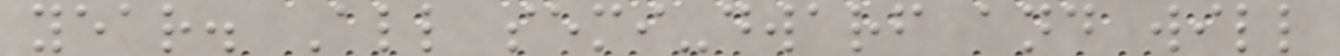year. All semi-dwarf and will
